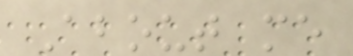About me
